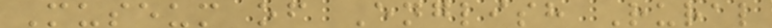Museum of English Rural
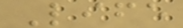Life
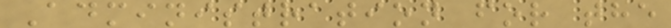Administration for the
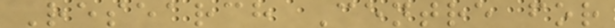Research Centre for
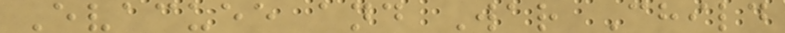Evacuee and War Child
